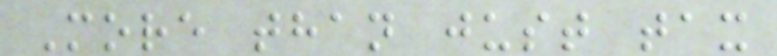More than just tax
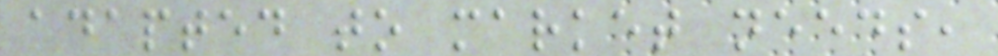adapted to market needs,
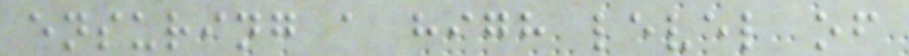ensuring a high level of
